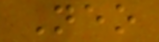Neo
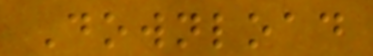Download
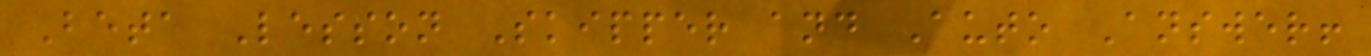Beta Lesson Skipper and Auto Answer!
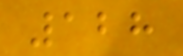128
